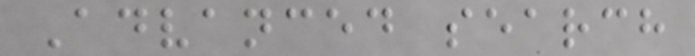Advanced search
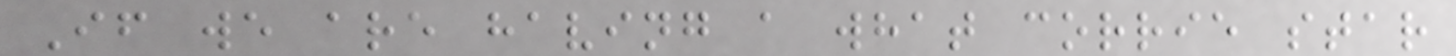If we are having a what corrie star
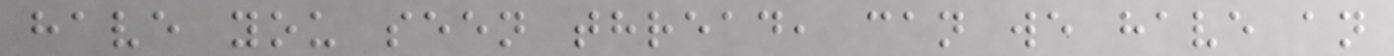have you seen thread, can we have an
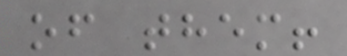of them!
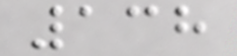138
